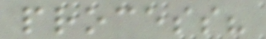process?
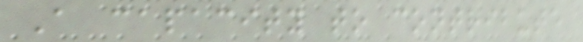A capacity to contribute
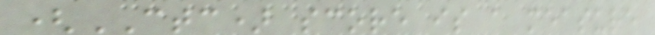(CTC) score is a measure
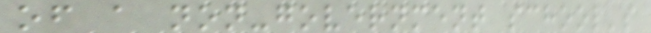of a non-government school's
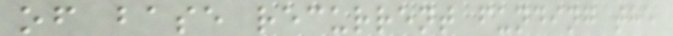of base recurrent funding the
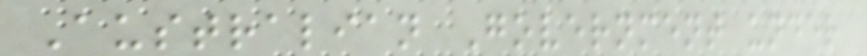Australian Government under
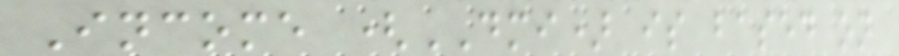Income (DMI) is based on
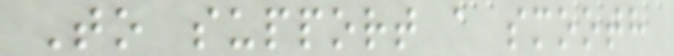To support a smooth
